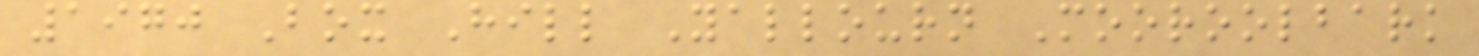1970 Box Hill Yallourn Mooroolbark
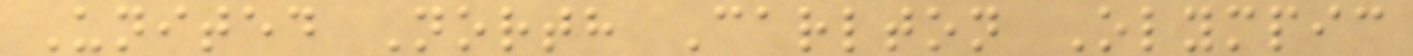United North Carlton Olympic
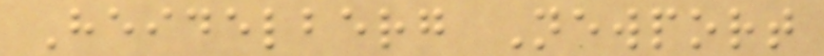Heidelberg Newport
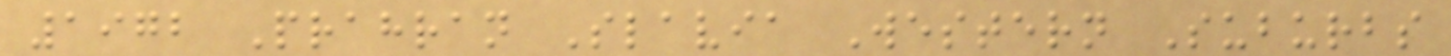1972 Prahran Slavia Western Suburbs
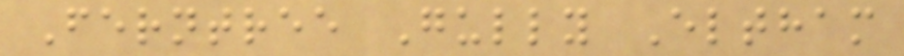Ferntree Gully Eltham
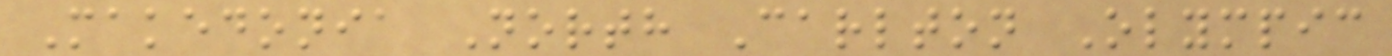Makedonia North Carlton Olympic
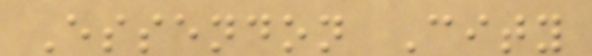Essendon City
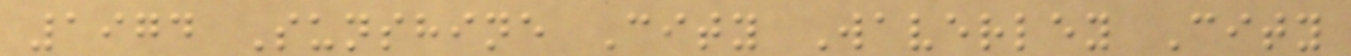1974 Sunshine City Waverley City
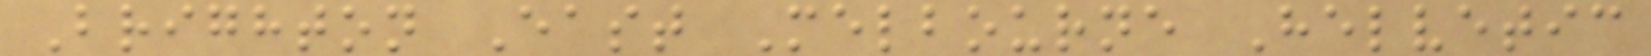Brighton East Melbourne Helvetic
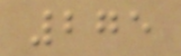275
